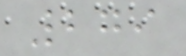279
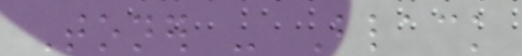Toner - Black
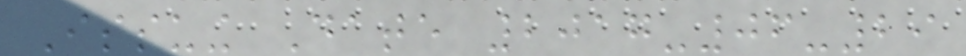Issuing Date 2017-06-29
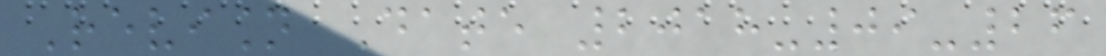Revision Date 2018-09-26
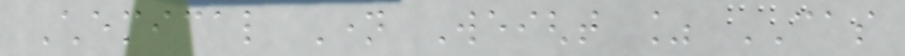Chemical Name Weight % CAS
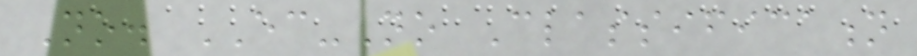No. EC-No Classification
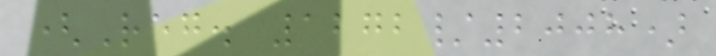(Reg. 1272/2008)
